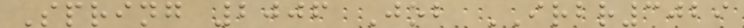Spring 2006 Job IRBR3029
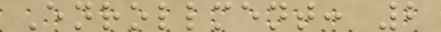Enrollment: 2
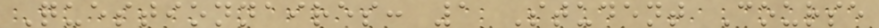Questionnaires: 1 Student Course
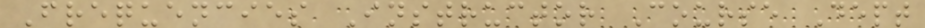Frequencies Instructor Course Dept
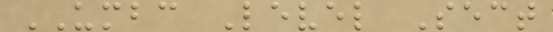UMBC Level Sect
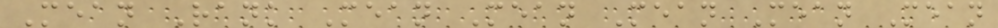Mean Rank Mean Mean Mean Mean Mean
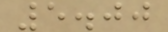5.00
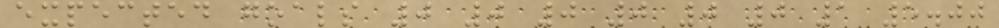expected goals 0 0 0 0 0 0 1 5.00
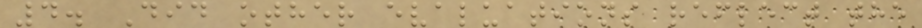4. Did other evaluations reflect the
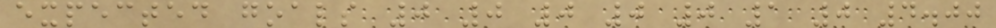expected goals 0 0 0 0 0 1 0 4.00
